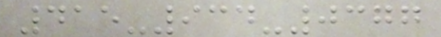415-934-0377
